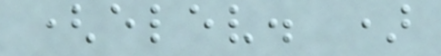(elev. )
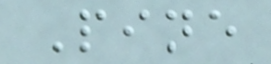Pine
